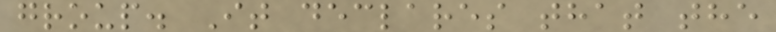group. It declares that the
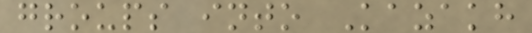groups into Kazakh
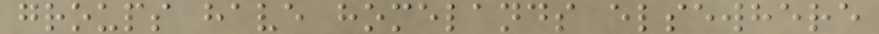groups have homelands elsewhere
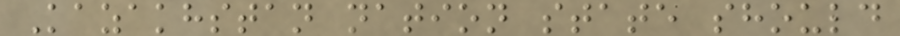Kazakhstan nation state should
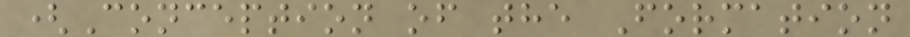(Conception of the Formation
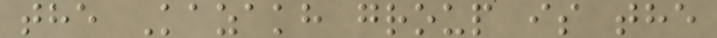the Kazakh group is the
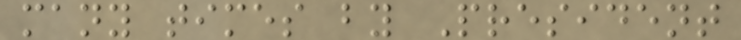many times by President
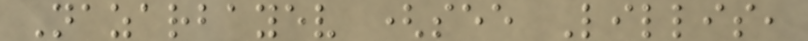Nazarbayev (see Lillis,
